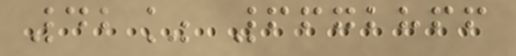42% 6672866
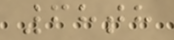68th
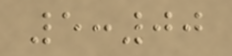5:00
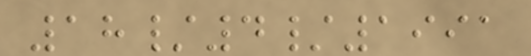18/4/1991
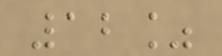12%
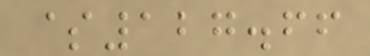$127.66
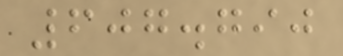607.790
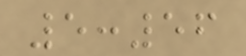5:56
